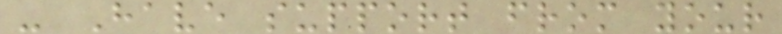- Have support from your
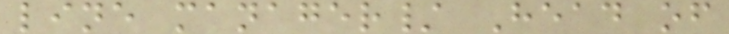line manager/ Head of
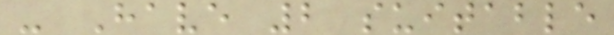- Have 2 suitable
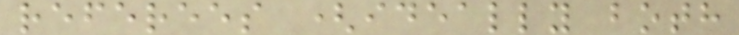referees (ideally both
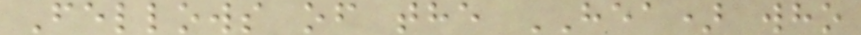Fellows of the HEA) who
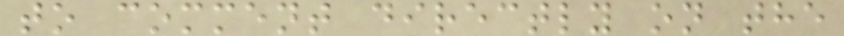to comment directly on the
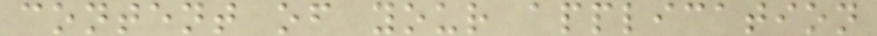content of your application
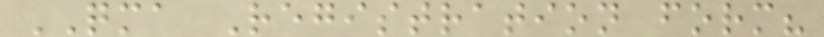QMA Registration form?
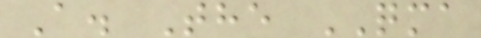A. The QMA
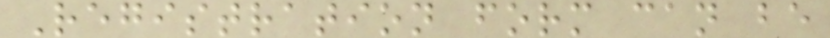Registration form can be
